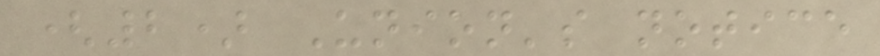(2) Union's notice
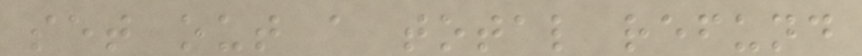set out a total refund
